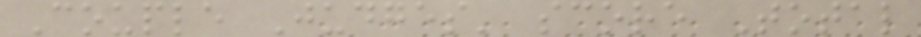Couple Judges' score Total
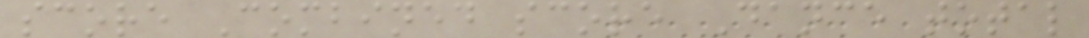score Combined score Dance total
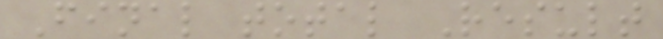Final total Result
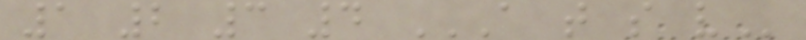1 2 3 4 A T S V
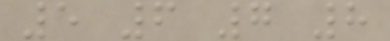5 6 7 8
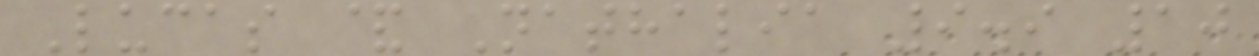Lucas & Nathalia 9.9 10
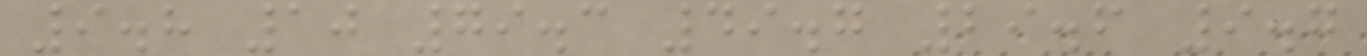9.8 10 79.3 49.7 29.6 9.7
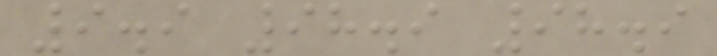9.9 98.9 98.9
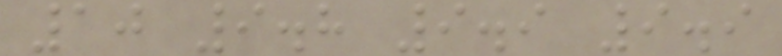10 9.8 9.9 9.9
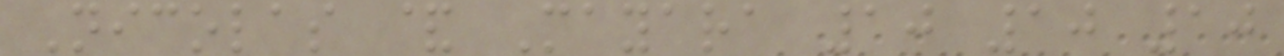Nicolas & Mayara 10 10 10
